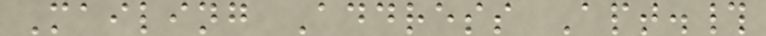Mailing Address Apt.#
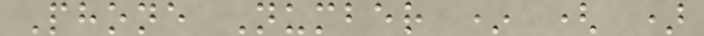Phone Number * ( )
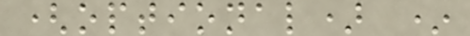(optional) *
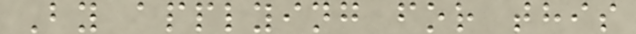By applying for this
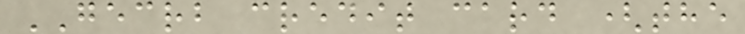GECRB credit card (the
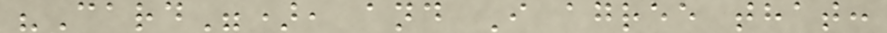"Card"), and I agree that:
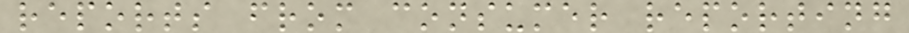reports from consumer reporting
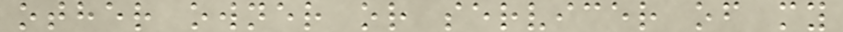other owner or servicer of my
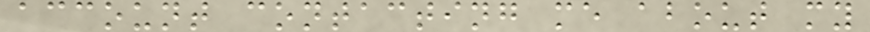account contacting me about my
